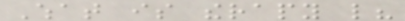What is therapy like?
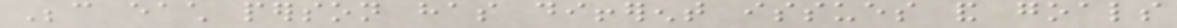Because each person has different issues and goals
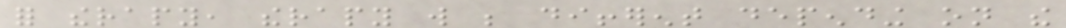for therapy, therapy will be different depending on the
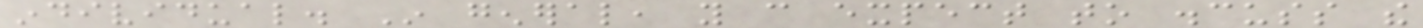individual. In general, you can expect to discuss the
